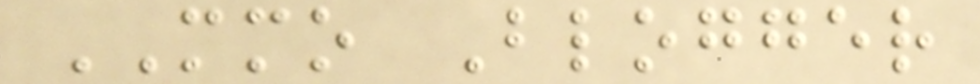MMO Blogger
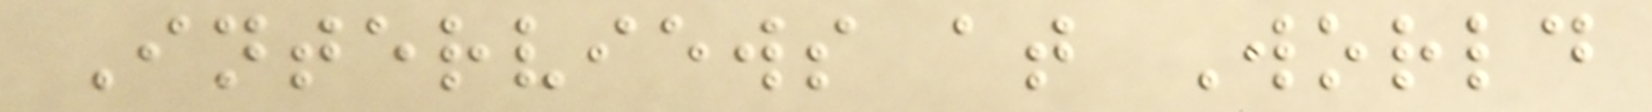Interviews at World
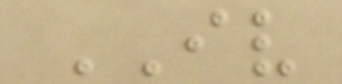IV
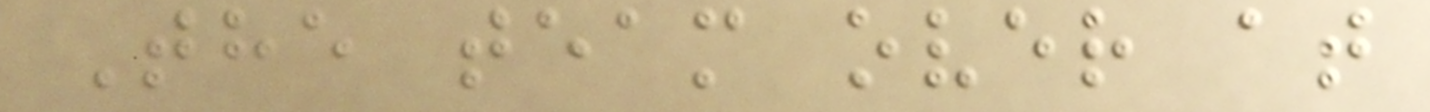The team over at
